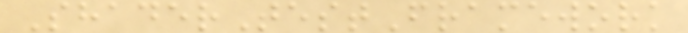ShaderTestFramework
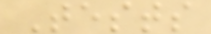Tests
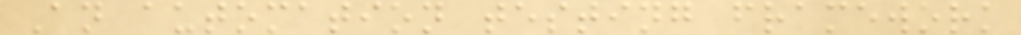An automation testing framework
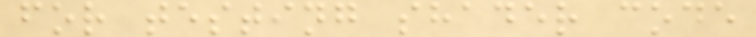for testing shader code
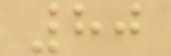80
